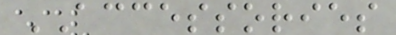ACCESSORIES
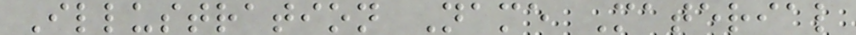Illustration Name Material
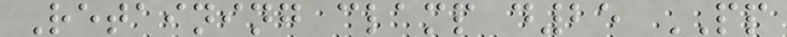Retaining clamp d25 PP
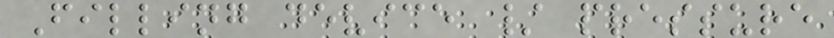Filling device / pressure
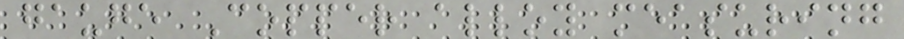gauge Copper alloy measuring
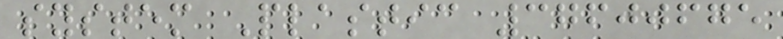system Plastic 37600675
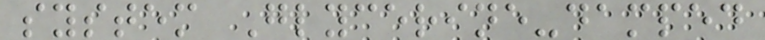system Glycerine-damped
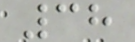38
